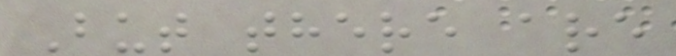But there are
